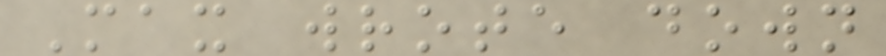Max wrote down
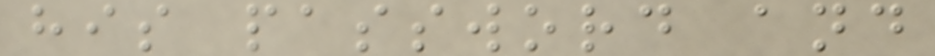his password and
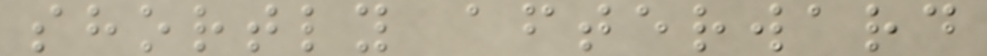shortly afterward
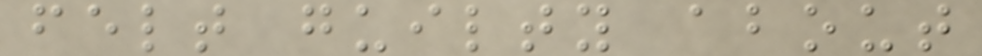felt guilty about
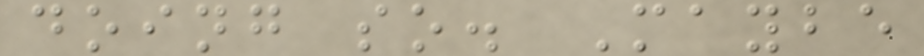doing so. Maybe
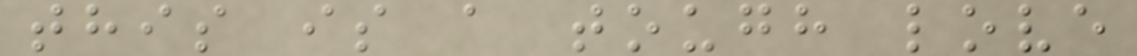this is a tough love
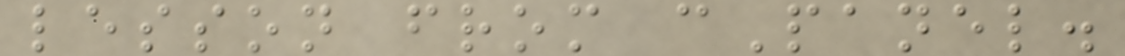lesson from cPanel.
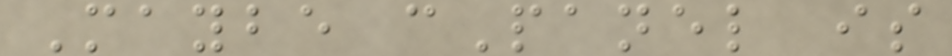Maybe cPanel is
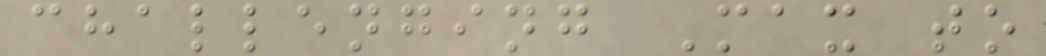challenging Max to
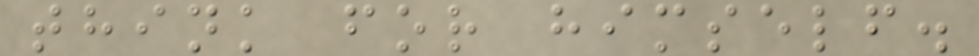think for himself.
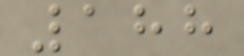188
